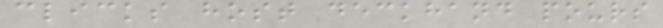clicks host deckhand pours
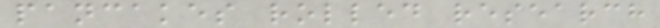pancakes rolled research
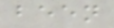been
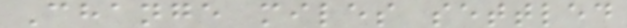Change miles settled
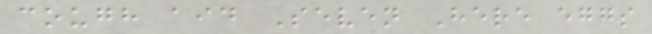cough aid Seven Here eggs
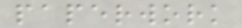paperwork
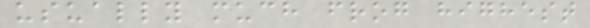usually much frog highest
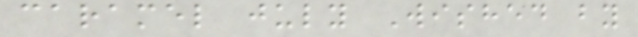caramel july Wished by
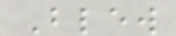Blew
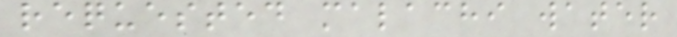requested malachi water
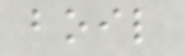boil
